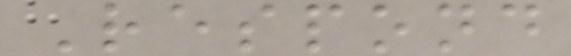Respond
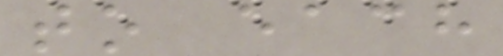to each
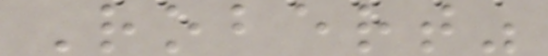Robert"
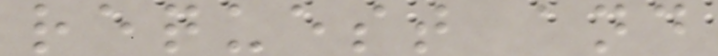request and
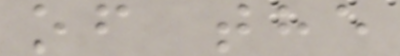of the
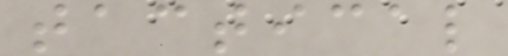tactical
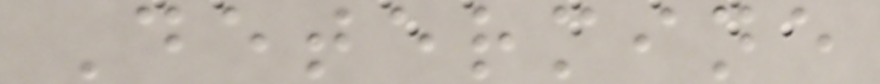Determine
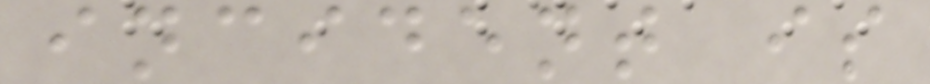incident is
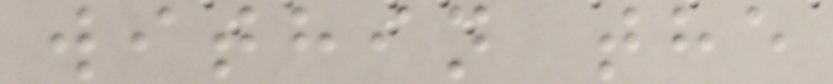within the
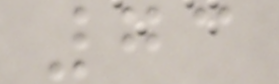73
